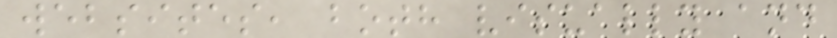websites, both visually and
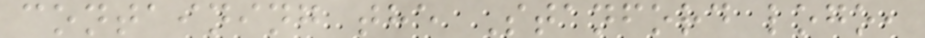containing the Stanford logo,
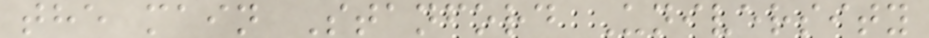the main Stanford University
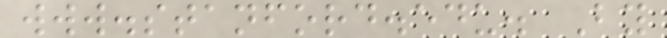www.stanford.edu. By
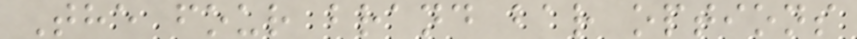The four brand bar options
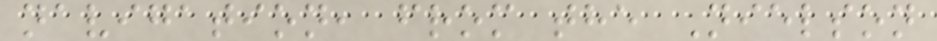navigation, from the Nielson
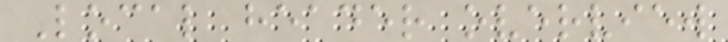Local header overview
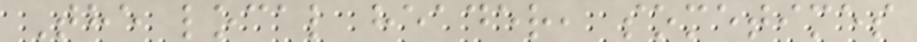The local header, sometimes
